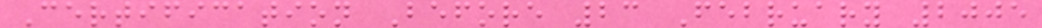Certification Before 23 February 2005
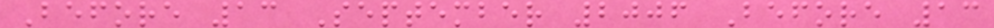Before 13 September 2006 Before 13
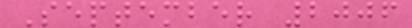September 2006
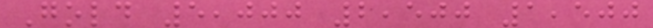Gold 5,000 2,500 1,500
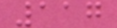117
